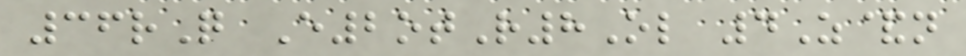36rQ E2otR8Ol 4Z&n
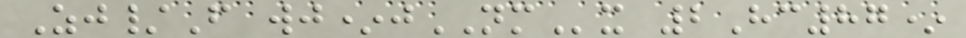Zj/F wj*jNMx 2Hc87*
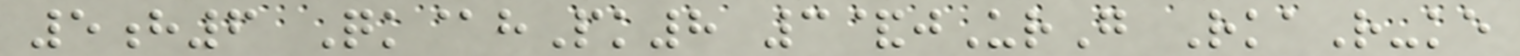5h6 Qk@hPk8 3&jUrG RkaR-ke
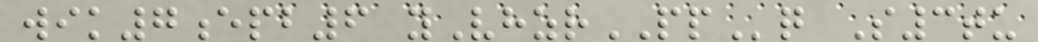wik7epb6 yVhzrPPq S3tu
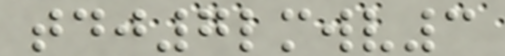tdj7lmwv3
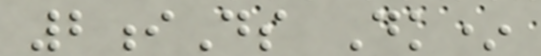2iDs Dk*
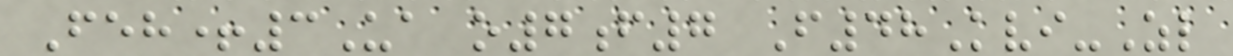Feh+3Ua o7f7 F48Kvi-Zl
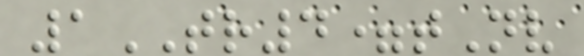1TR4=tNv
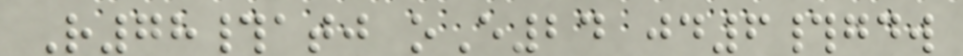R78#atj oE24 jd6#gdw
